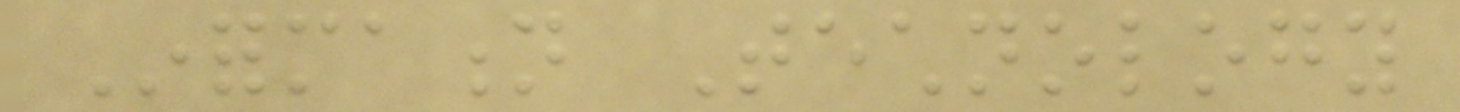Information Technology
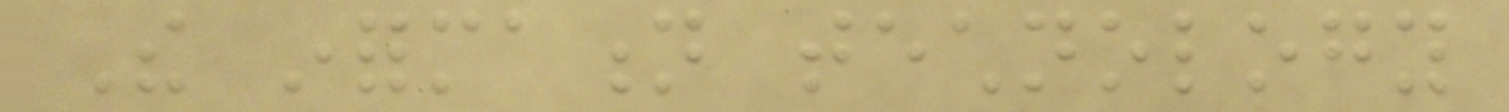The information technology
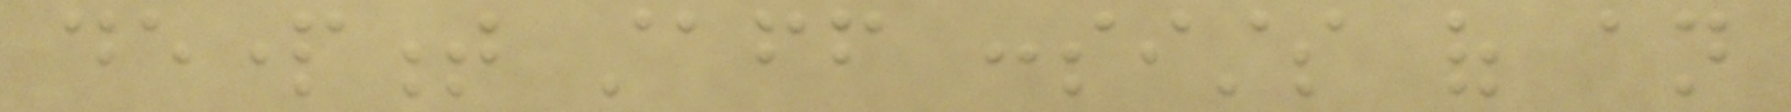department staff consists of an
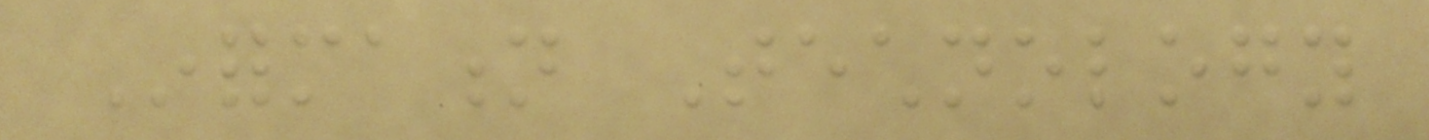Information Technology
